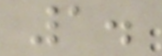1.
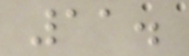11.
